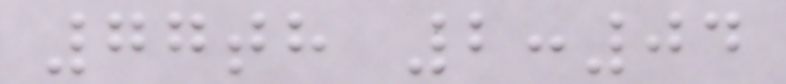77th 2:04
